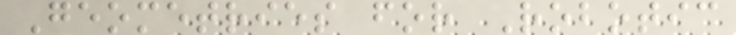Geometries for Robotic
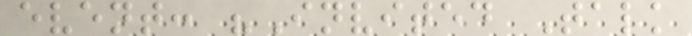event: "Invited Talk
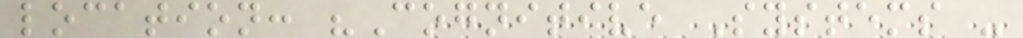location: "Cognitive Systems -
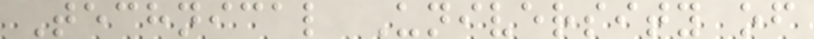Technical University of
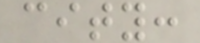city:
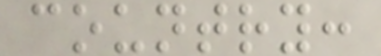country:
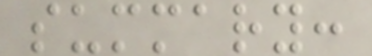summary:
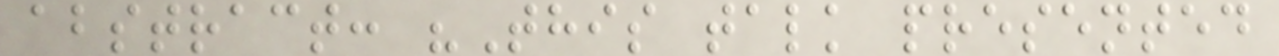abstract: "This talk presented
